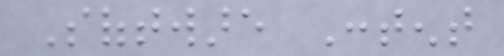Software Content
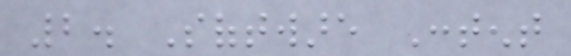2. Software Content
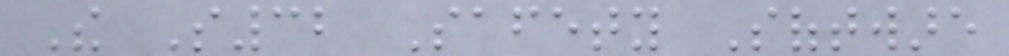The S32 Safety Software
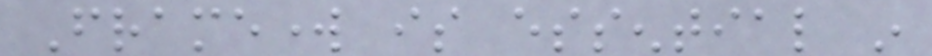Framework is essential in
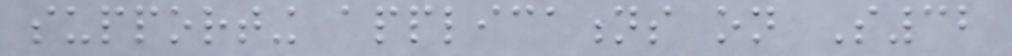supporting applications on S32
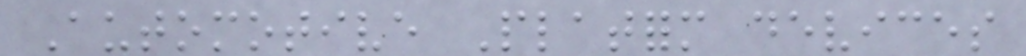Automotive Platform devices
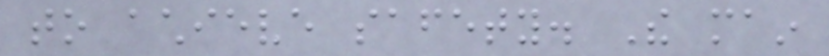to achieve safety. The main
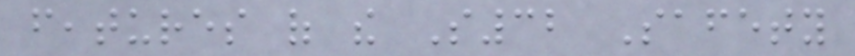features of the S32 Safety
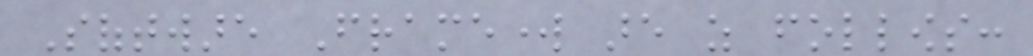Software Framework are as follows:
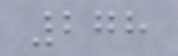278
